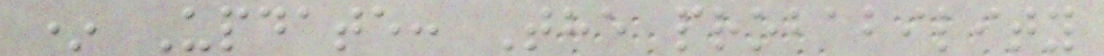* Update: The probability
